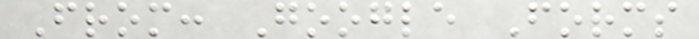From: Google Forms
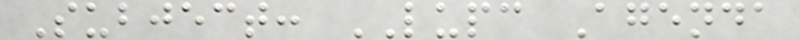Subject: LUPC Agenda
